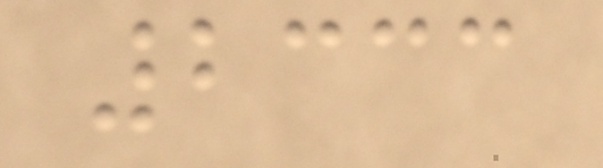2333
